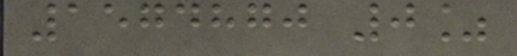1574870 0%
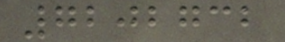7202732
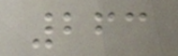263
